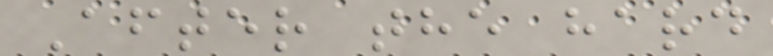After the hard
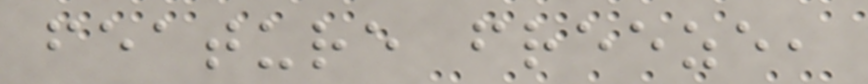feature freeze,
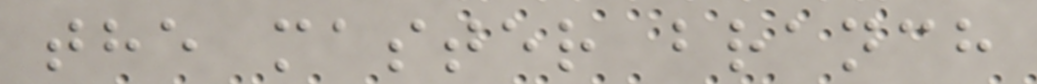the master branch
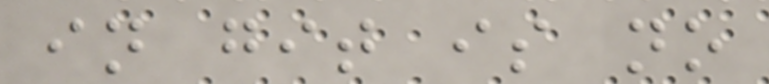in git is no
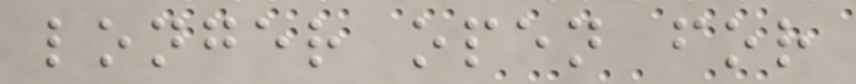longer open for
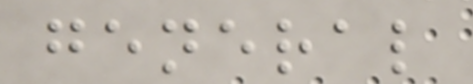general
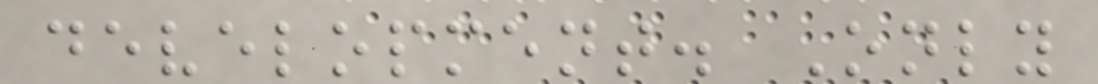development. Only
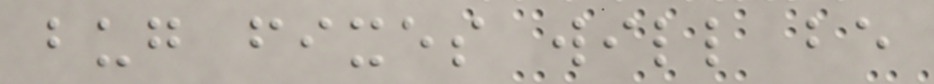bug fixes will be
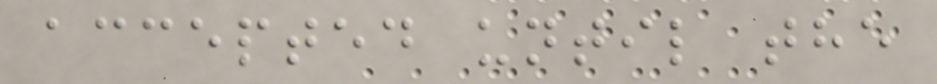accepted until the
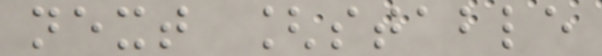next [stable
